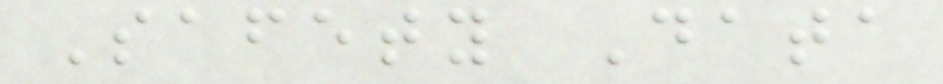Safety Data
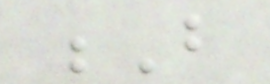B
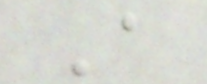A
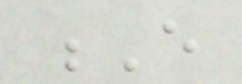E
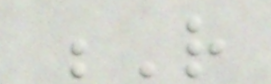R
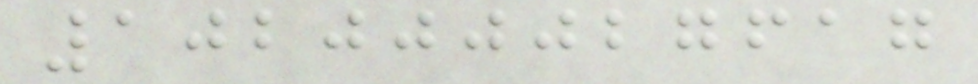102000027617
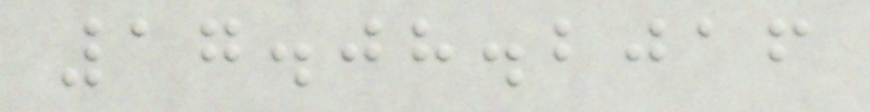17.08.2016
